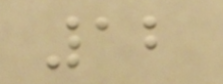12
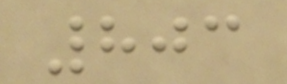803
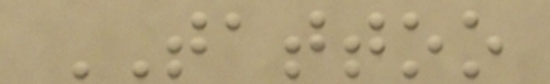TATTOO
